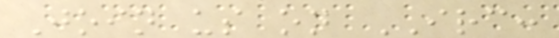Join us on IRC:
